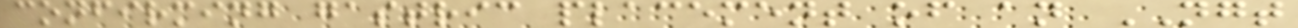confirming gastric placement of an NGT
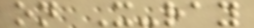on X-ray
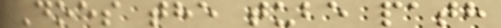Does the tube path
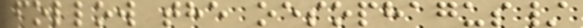follow the oesophagus/
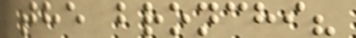the bronchi?
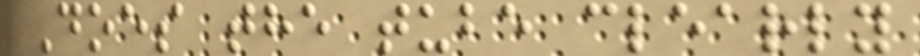Does the tube clearly
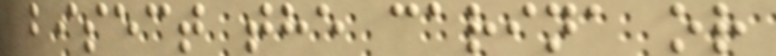bisect the carina or
